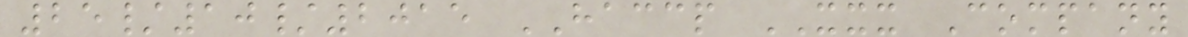25/10/2015 HACCP XXX Company
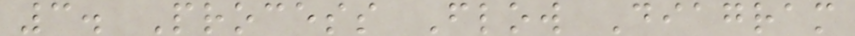3. Process Flow Diagram
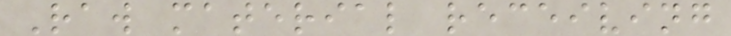Raw material receiving
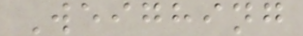Weighing
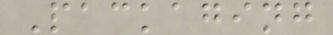Packaging
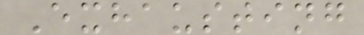Exhausting
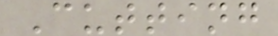Cutting
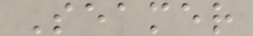Seamer
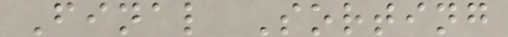Final Sorting
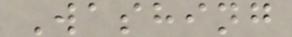Washing
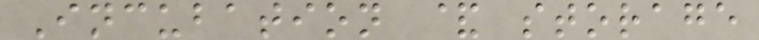Incubation & storage
